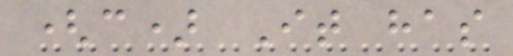(c) It has
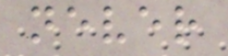never
